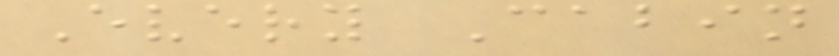Every Cabin
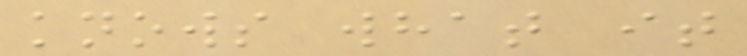knows what it
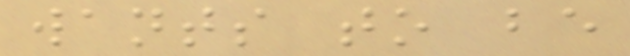wants to be
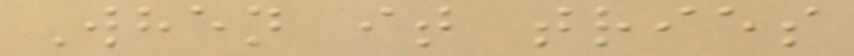When it tries
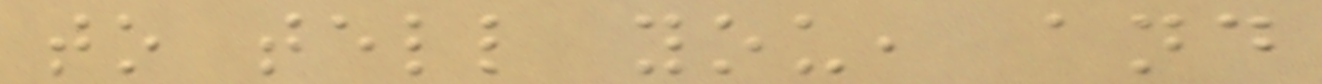to tell you, and
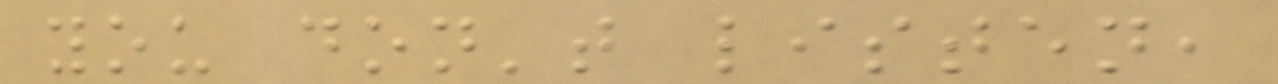you don't listen,
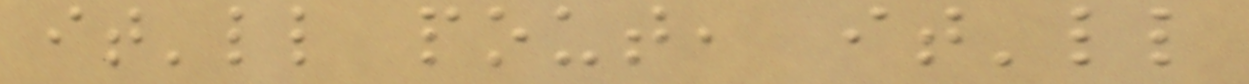it'll pout, it'll
